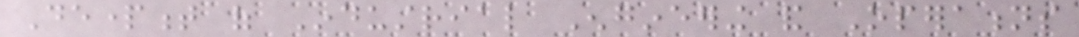Department of Industrial Engineering and Operations
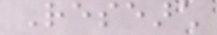Research
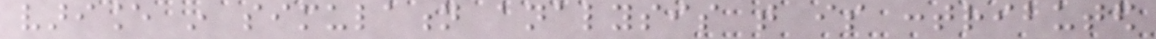variance in simulation analysis that is contributed
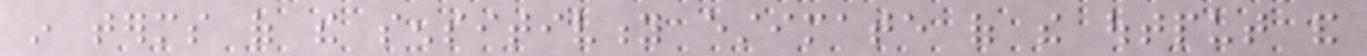in terms of the sensitivity estimate of the output and
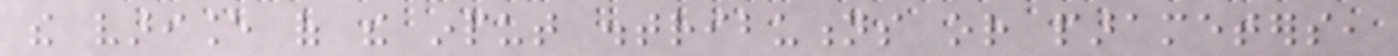the variance of the input distributions or parameters,
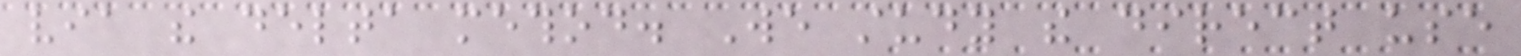via the delta method. We study the direct use
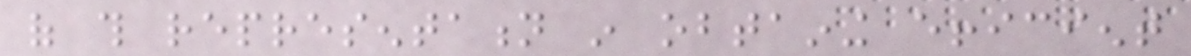of this representation in obtaining efficient
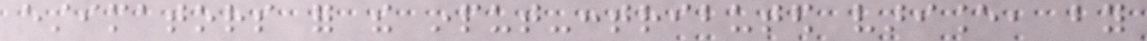estimators for the input-contributed variance, by
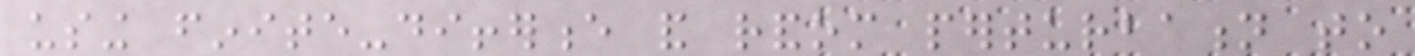using finite-difference and random perturbation to
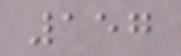157
